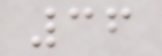36
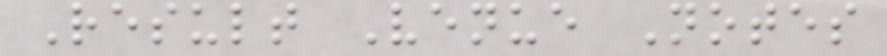Result Venue Notes
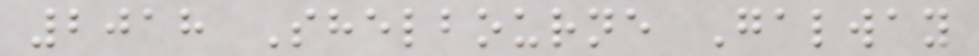2018 Shelbourne Galway
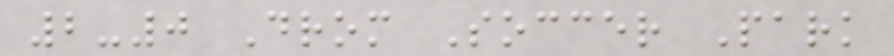2-0 Drom Soccer Park
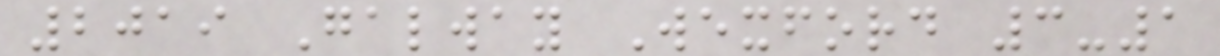2019 Galway Wexford 3-1
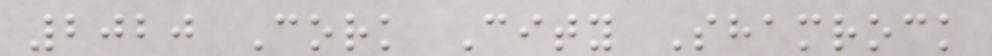2020 Cork City Shamrock
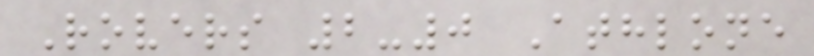Rovers 2-0 Athlone
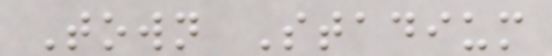Town Stadium
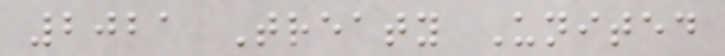2021 Treaty United
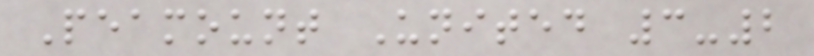Peamount United 3-2
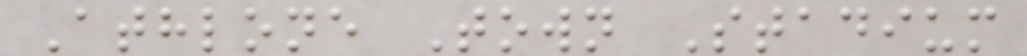Athlone Town Stadium
